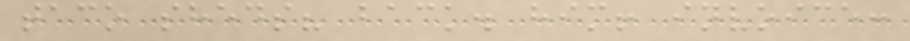taco sheds? back. him! invoice:
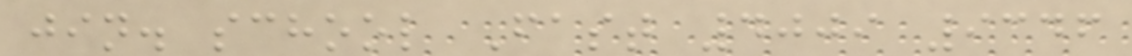jin. school Fast 4009 9346
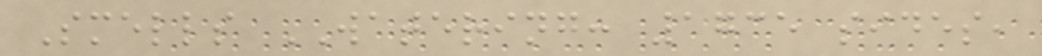Smells WATERING: 1735 sides,
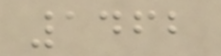1462
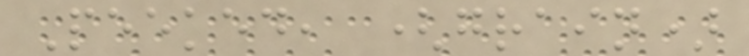Peeked, (grain)
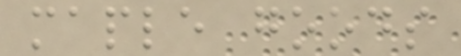maple goods
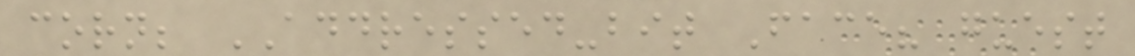corn; ADDRESSED-bit Face? guest
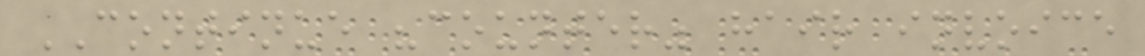CONTINUE "counter" hair invoice
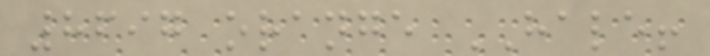8697 orange HALE!
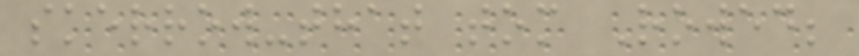skerrow-that tom Rowed;
